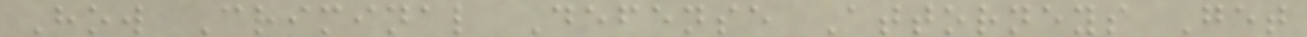How Criminal Defense Attorneys Get
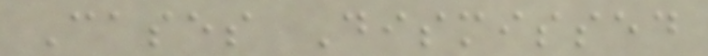Cases Dismissed
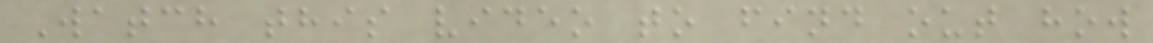Watch this video to find out how
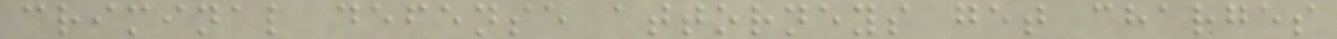criminal defense attorneys get charges
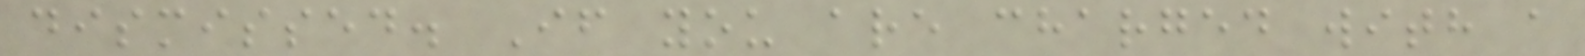dismissed. If you are charged with a
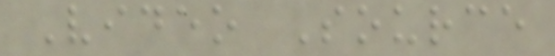Video Source
